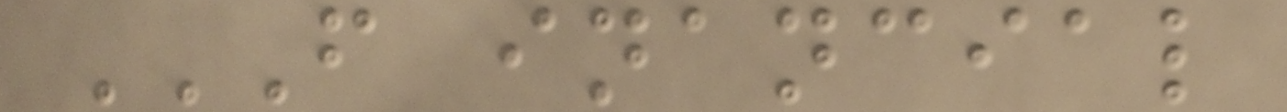F INANCIAL
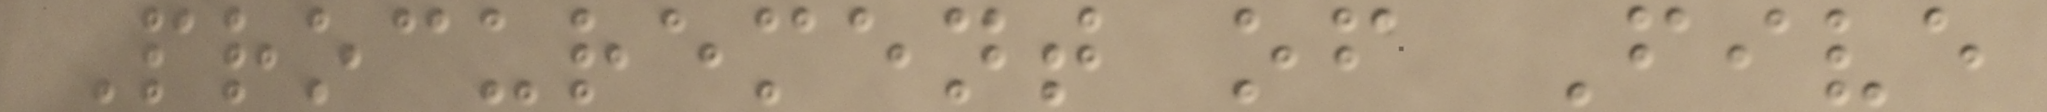Procurement of Five
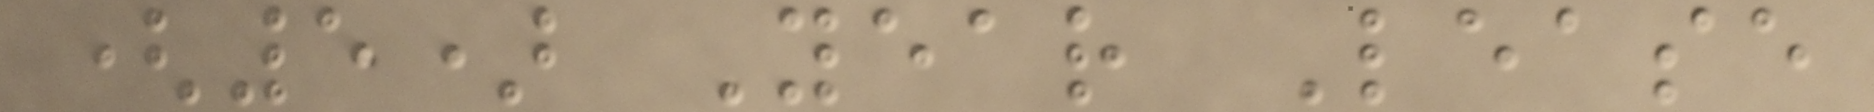(5) Year Lease
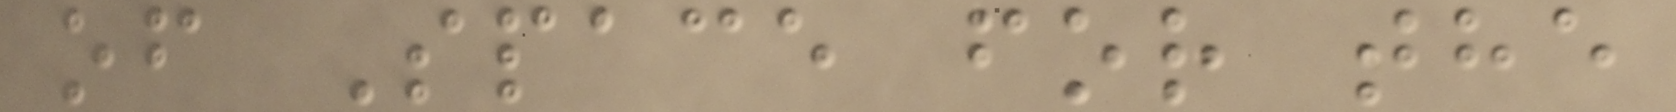of Space for the
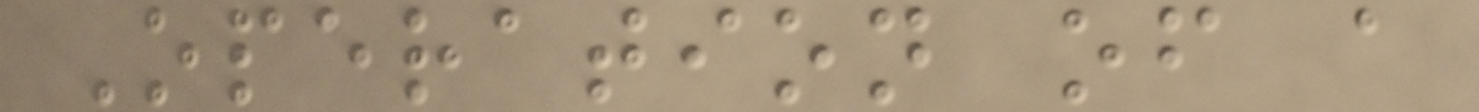Operation of a
